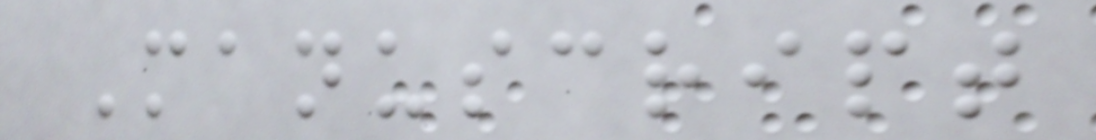Manuscript
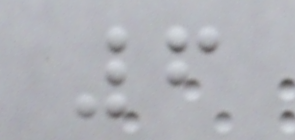6
